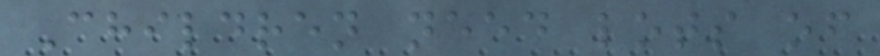Children need lots of
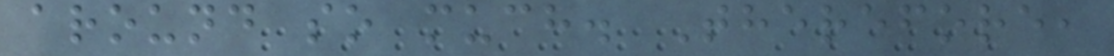around so much. Therefore,
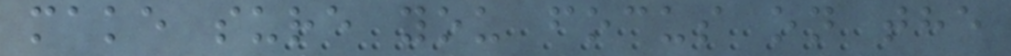make sure you focus on the
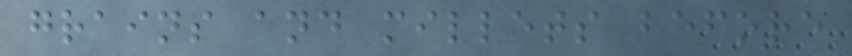grains and millets before
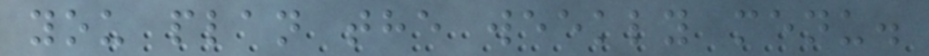you plan the weekly menu.
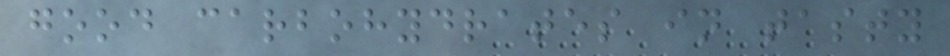good carbohydrates in tasty
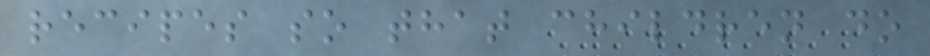recipes so that children do
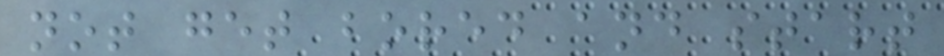not get bored and start
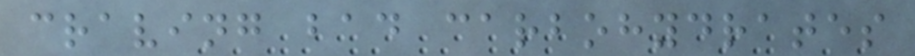craving bad carbohydrates
